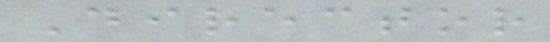Director
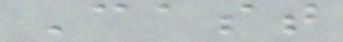Cast
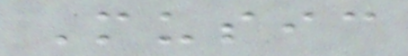Music
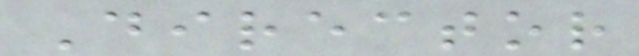Director
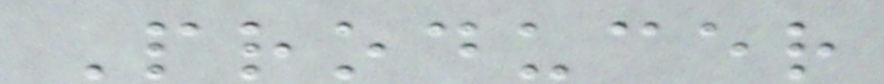Producer
